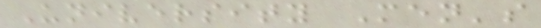University Men's
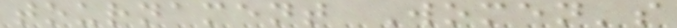tournament Women's
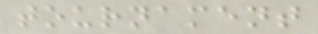tournament
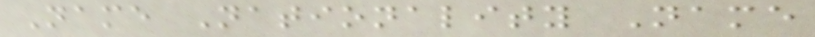Name Nationality Name
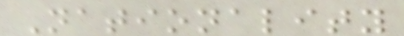Nationality
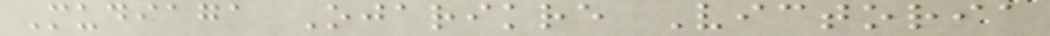Mudiaga Ojarikre Victoria
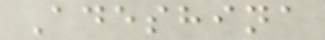Adeshina
